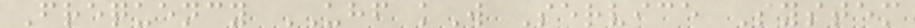Frequency UHF kW Service System
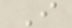I
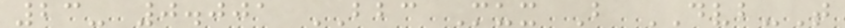23- 0.001 BBC Mux B DVB-T
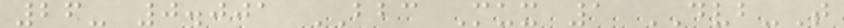26- 0.001 BBC Mux 1 DVB-T
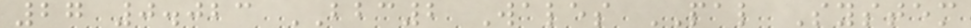27 0.023 BBC2 Wales PAL System
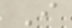I
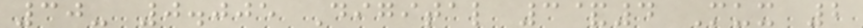30- 0.005 Digital 3&4 Mux 2
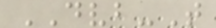DVB-T
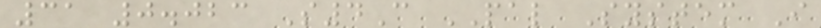31 0.023 S4C PAL System I
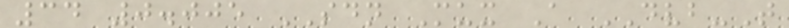34 0.005 SDN Mux A DVB-T
